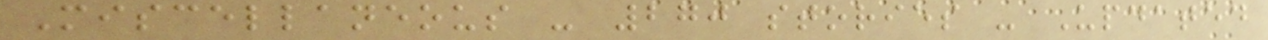Miscellaneous - 270 stories - Updated
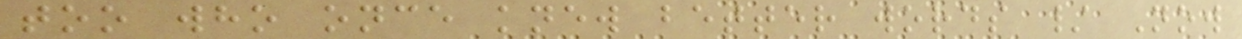too who once knew better words / Now
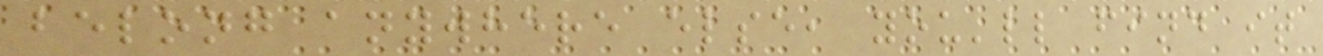belong anywhere else, you'll find it
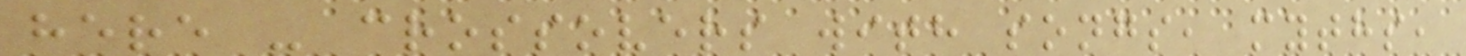here - crossovers with songs, myths,
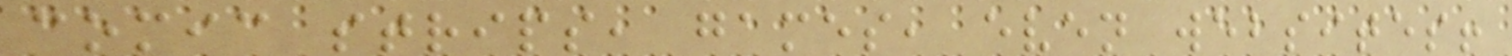comic strips, games, even websites!
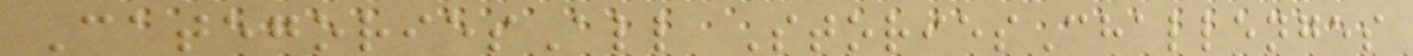CategoriesAll StoriesChallenges
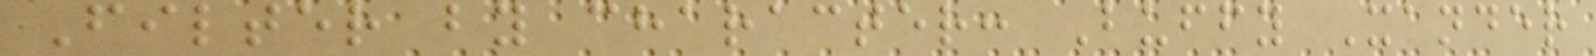Filter by character: Buffy Xander
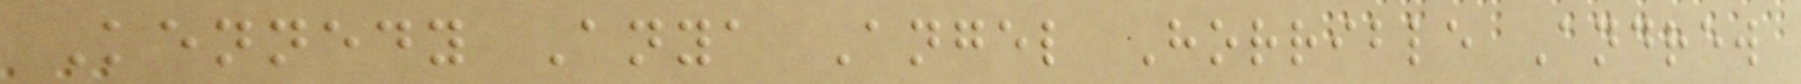Kennedy Anya Angel Horrible Andrew
